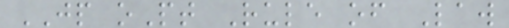JP oPt Rule of Law
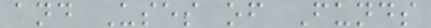and Uses of Funds
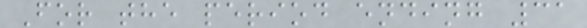For the period ending 31
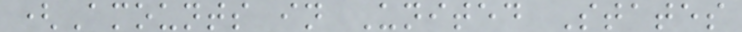(Amounts in United States
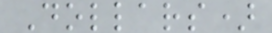Dollars)
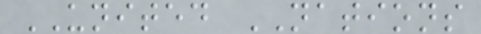UNITED NATIONS
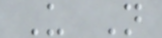U N
